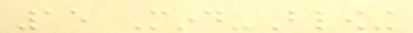15 Mind-Blowing
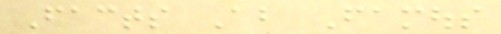Facts About Famous
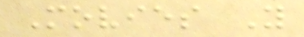Movies You
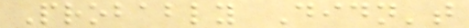Probably Didn't
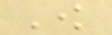Know
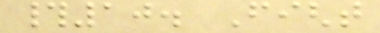#10. Fight
